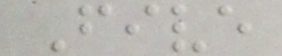Five
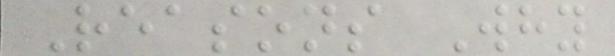Reasons Why
